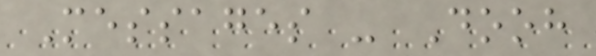Messages - Dooh
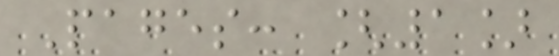Pages: [1]
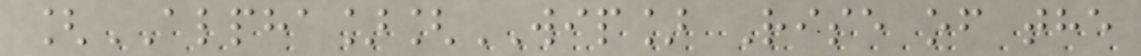[ALPHA][WIP] Rise of the
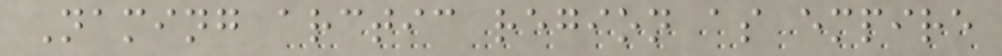Naming arctic region as empire
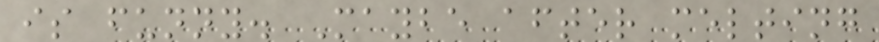is funny. Maybe after melting
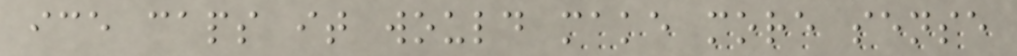ice caps it would make more sense
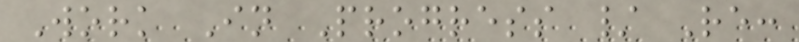Work In Progress / Re:
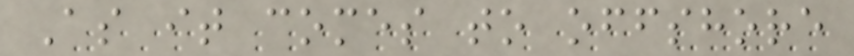As it comes to offshore
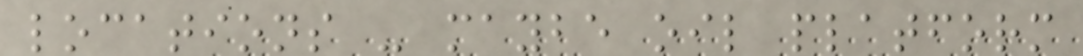locations - maybe oil platform
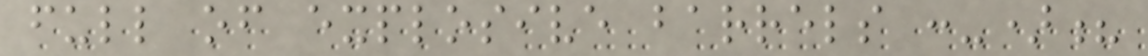full of explosive barrels :-)?
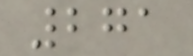271
